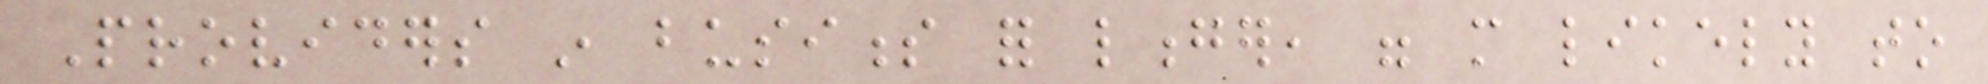Providers in business for longer, were more likely to
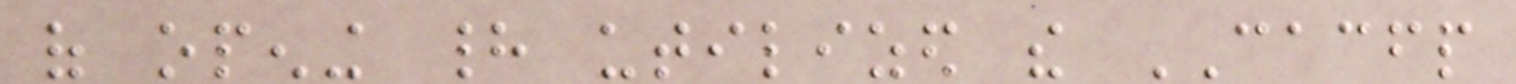of opening had utilized the CACFP
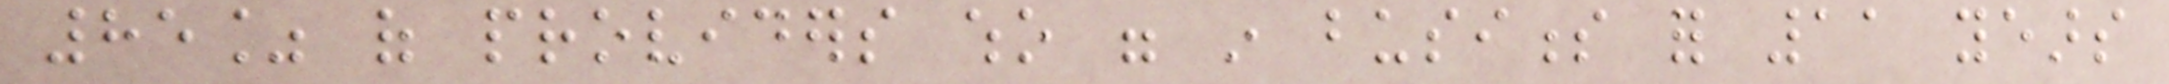85% of providers who were in business for 11 years
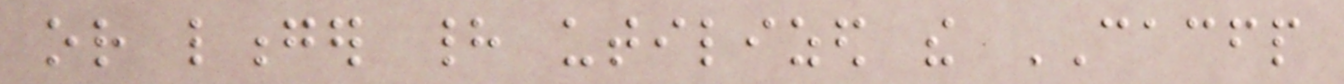or longer had utilized the CACFP
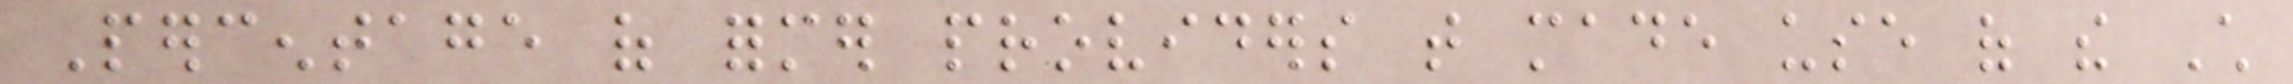Percentage of former providers that made use of the Child
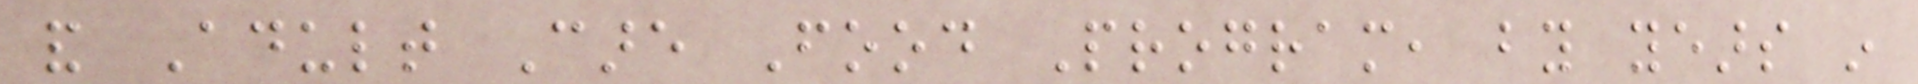and Adult Care Food Program, by years in
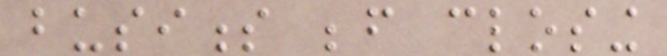business before closing
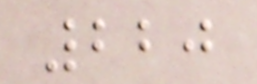220
